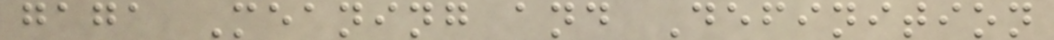gaga Meaning and Definition
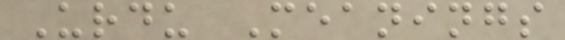Urdu Meanings
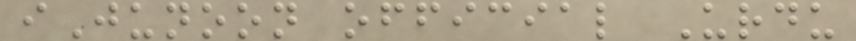iJunoon official Urdu
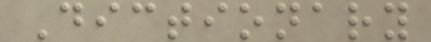Dictionary
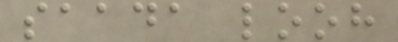saada looh
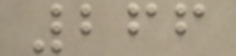266
